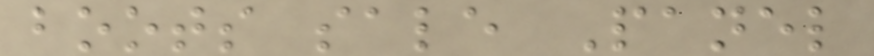boots sale Panel
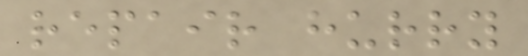repair hurry
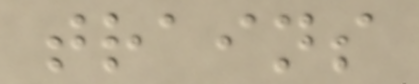trains
